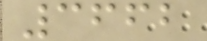3662
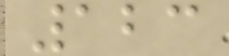123
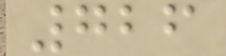726
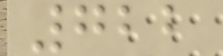722
